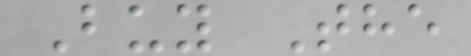Buy The
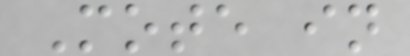Mote in
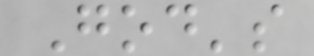God's
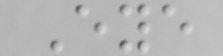Eye
